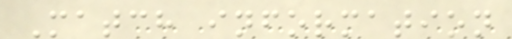Match information
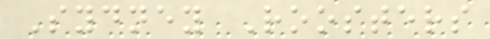Sydney Roosters
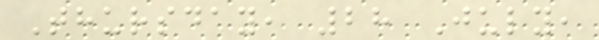Thursday, 28 July,
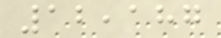12,187
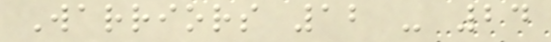Warriors 12 - 24
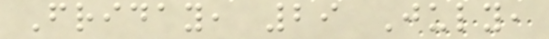Friday, 29 July,
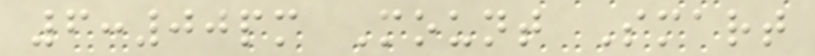6:00pm Mount Smart
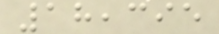18,395
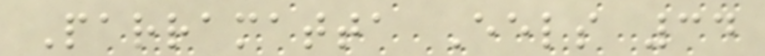Parramatta Eels 34
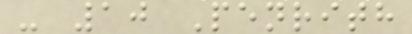- 10 Penrith
